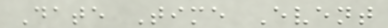Date Time Event
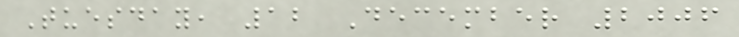Tuesday, 12 December 2006
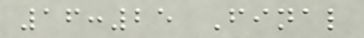16:25 Final
